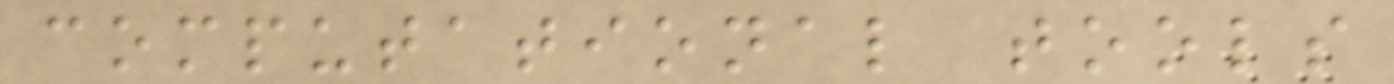computational tools
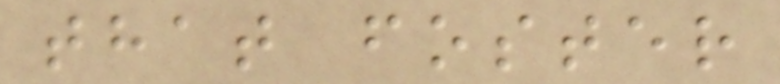that foster
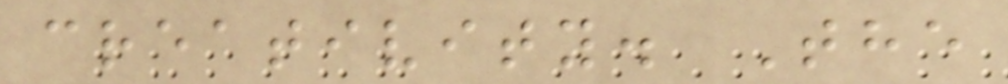creativity. The
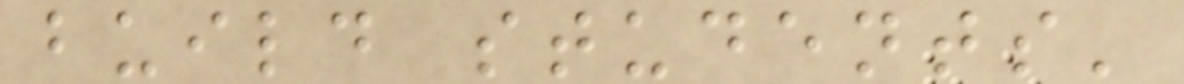build students'
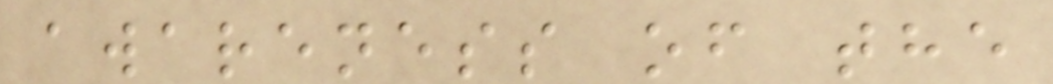awareness of the
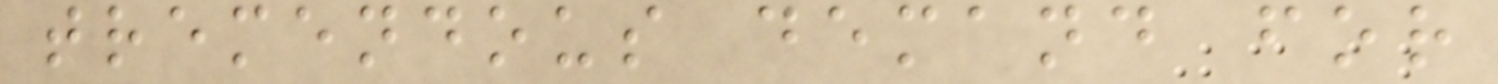tremendous demand for
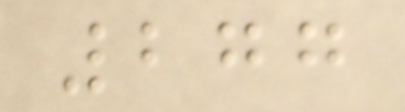277
